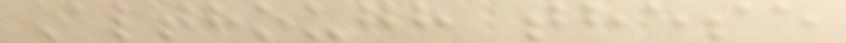Although these
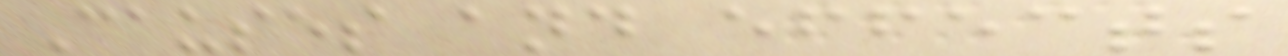Causes and effects
